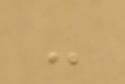-
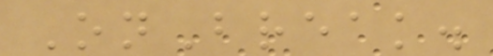OnBreak.
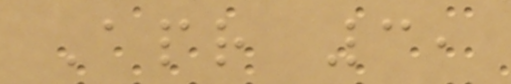Apr 3,
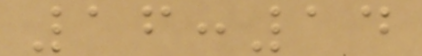16:14
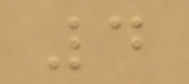4
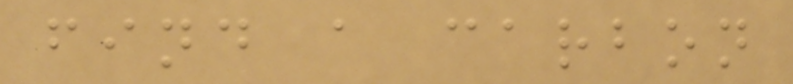find a carbon
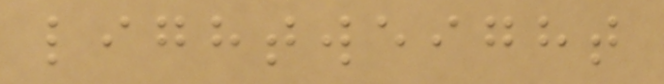lightweight
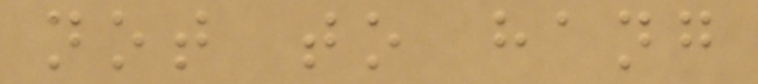not to hang
